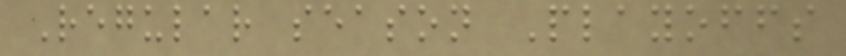Regular season Playoffs
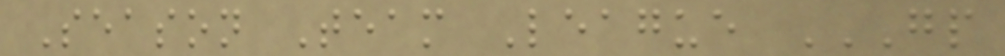Season Team League GP
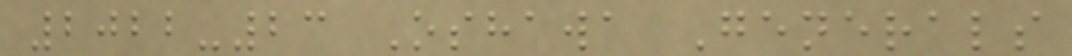2022-23 Oshawa Generals
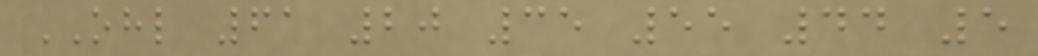OHL 61 20 35 55 44 5
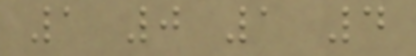1 0 1 4
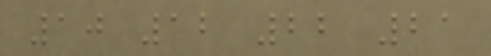10 12 22 21
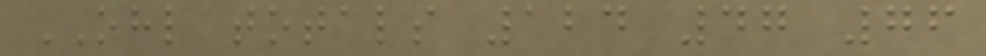OHL totals 124 47 76
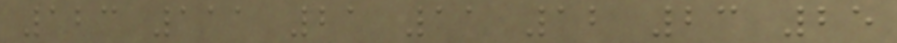123 111 21 11 12 23 25
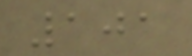101
